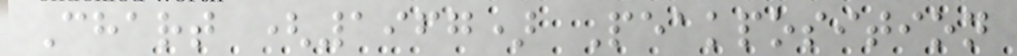Chart (1967) Peakposition
